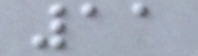11
